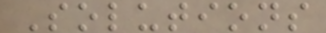Solutions
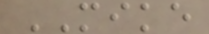MIKE
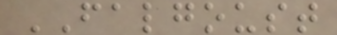FALGOUST
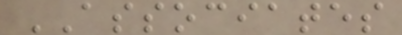ASSOCIATES
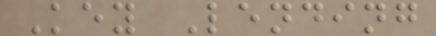Key Lending
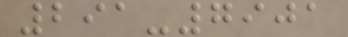291-7901
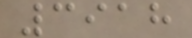3918
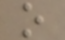o
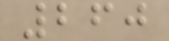260
